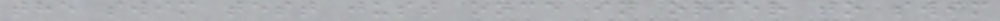the swim test just once in order to swim
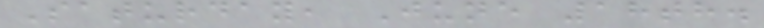Saturday, June 18th.
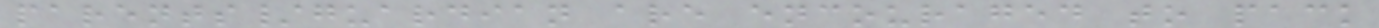parents/guardian are encouraged to pack
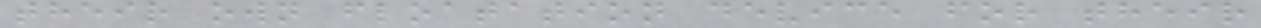their own floatation device for their
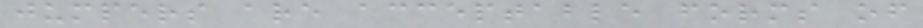jumpers are acceptable forms of
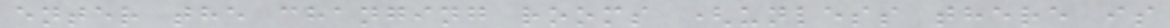enter the changing rooms (unless there is
